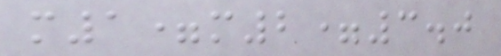m1=m2=3.0
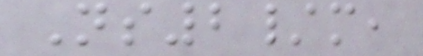Ns2/m,
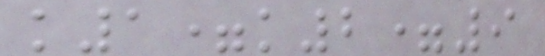k1=k2=9
